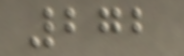272
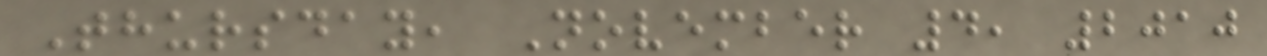Thursday, November 4, 2010
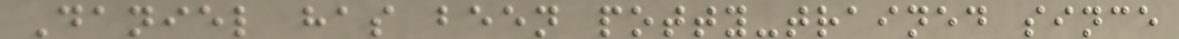Daniel has been potty-trained since
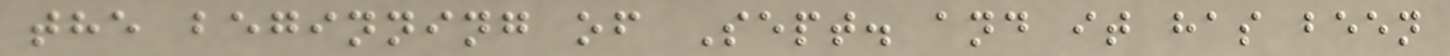the beginning of Sept. and it has been
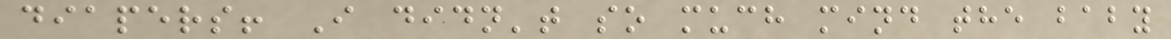diapers! I didn't so much mind the baby
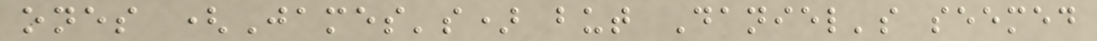ones (James's) but Daniel's seemed
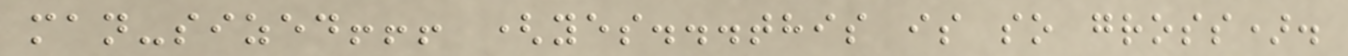man-sized!!! (yes...this is so gross).
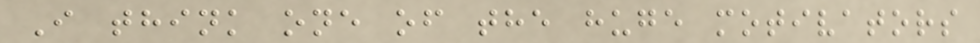I think one of the huge motivators
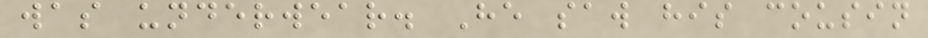was underwear. He saw his cousin
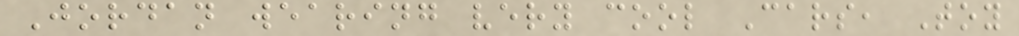Jordan wearing very cool Cars, Toy
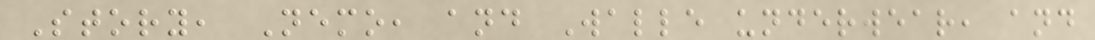Story, Nemo, and Walle underwear, and
